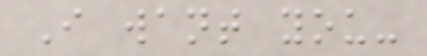I want you-
